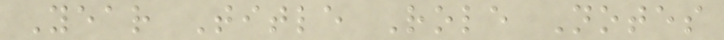Year Title Role Notes
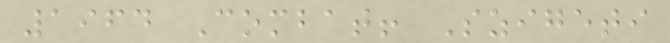1964 Combat! Szigeti
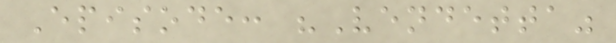Episode: "Vendetta"
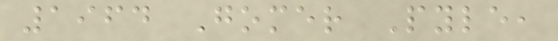1964 Gomer Pyle,
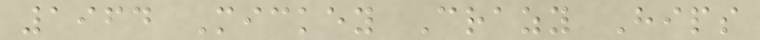1964 Mickey Crazy Hips
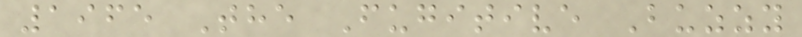1965 The Fugitive Buzzy
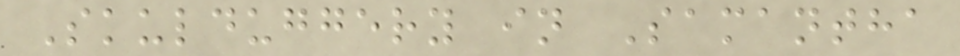Skulduggery in Samantha
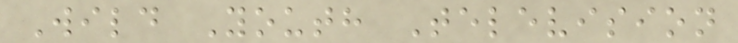Wild Youth Television
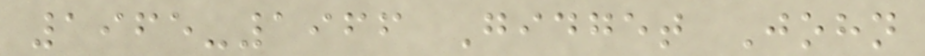1965-1966 Gidget John
